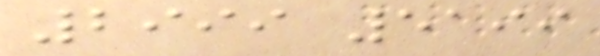2999 5199
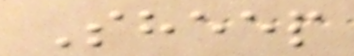Sheep
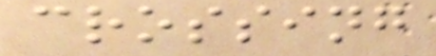crossing
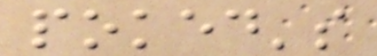poked's
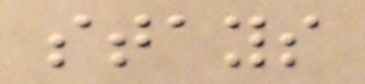stays
